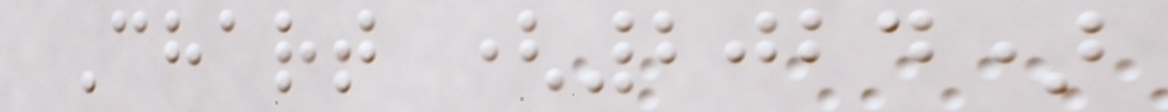Chart (2024)
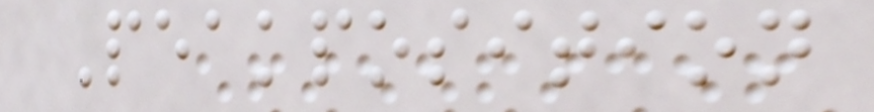Peakposition
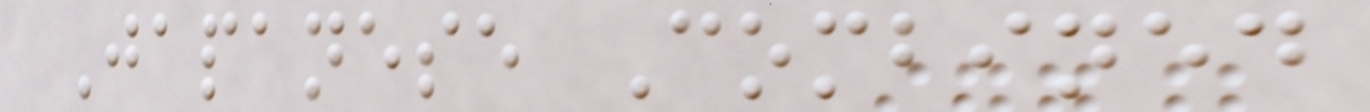Japanese Combined
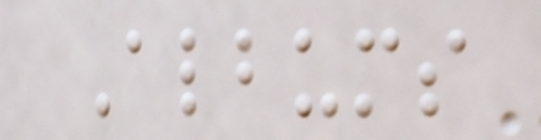Albums
